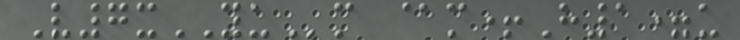V7xYUm @m+H1=u
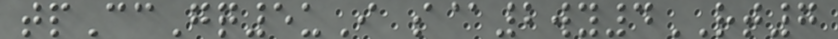tpCcGq5uI s@2wy4RT7
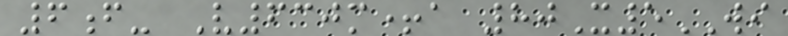6f- V630m+a 80X5WI
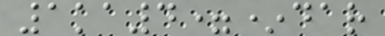1ka4=*dar
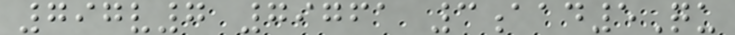797v7 79761 3aad5Qu
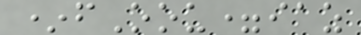*fOou=iaz
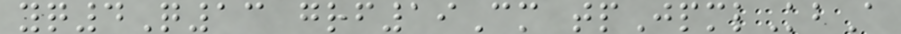yq4Q13 grf19Cm tpJpmlKbA
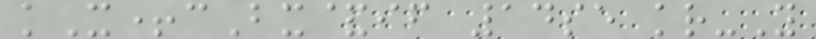kX+cBx&if 14se kr-Y
